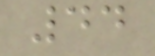44
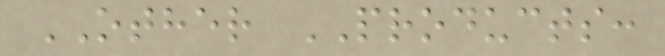OTHER PRODUCTS:
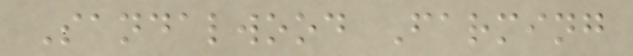Sandalwood Farming
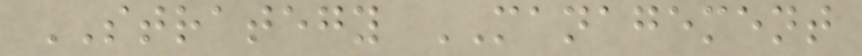STRATEGY MANAGEMENT
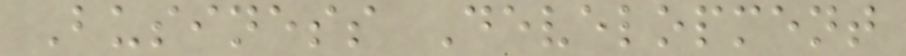Business Development
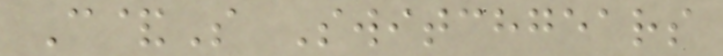C&S Switchgears
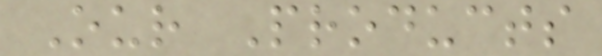Our Products
